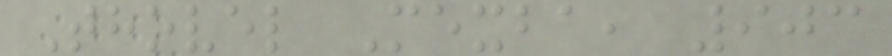Thovel Mexba, 903
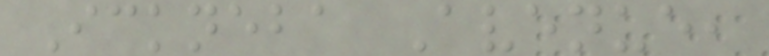Ickneba Avenue,
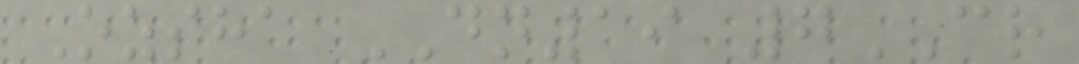Ozsha DN19 7CR
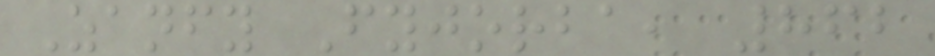Zanfy Fyjorba, 862
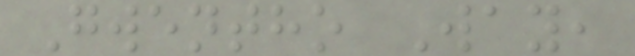Gwentho Way,
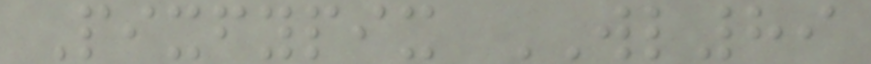Pixfypix WL89
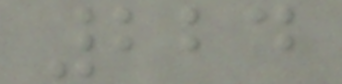224
